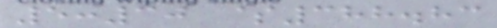5:30 $388.83
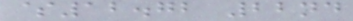$12.72 22nd
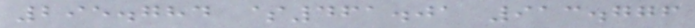295.784 $461.01 913.776
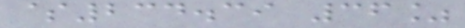$234.39 36%
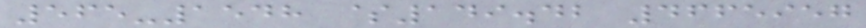565-1548 $149.42 4665957
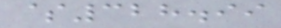$328.99
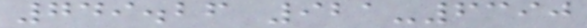749.26 921-6390
